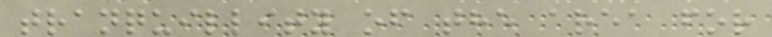tranquillity of the area for
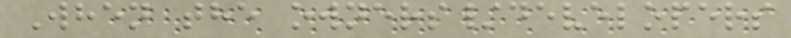When the owners/developers
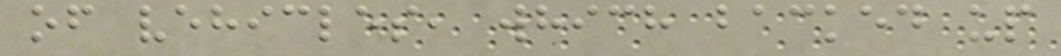of vehicles, which backed up
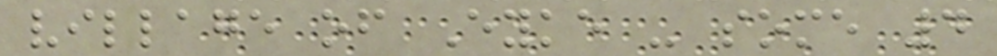village of Eyke - some 4
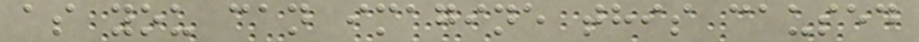as you can imagine this caused
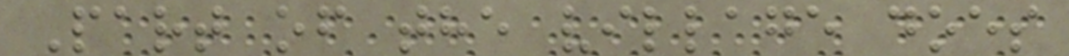Part of the village does
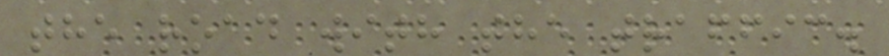the road with the traffic.
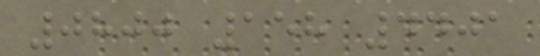0800 158 4401
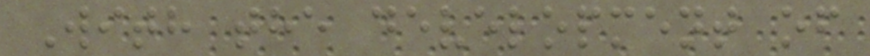With the development of
